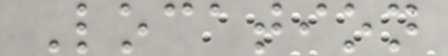Location
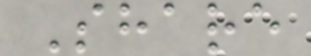Share
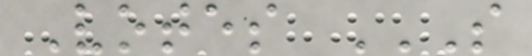Votes S
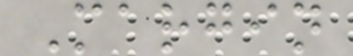Margin
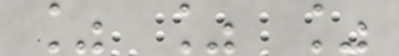% % %
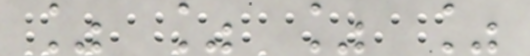% % % %
